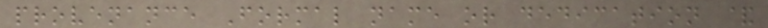provenance Formal name or dedication &
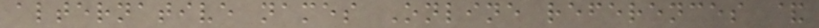alternative names Online references &
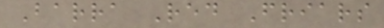Barra Red Friars
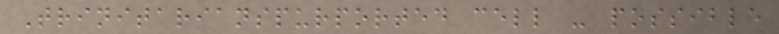Trinitarianspurported cell - possible
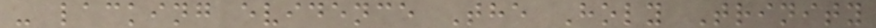- lacking evidence The Holy Trinity
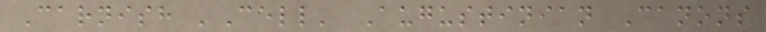Carnish 'Cell' Augustinian Canons
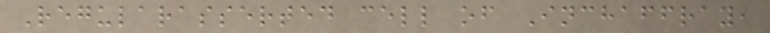Regularasserted cell of Inchaffray,
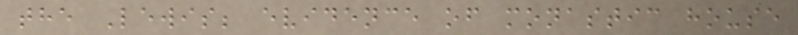the Lewis; evidence of monastic house
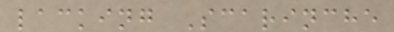lacking Scarinche
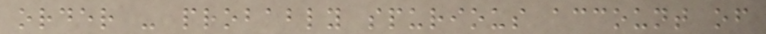order - probably spurious account of
